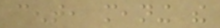cent, meaning the
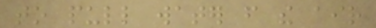to pull water from the air
